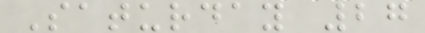Saturday 27
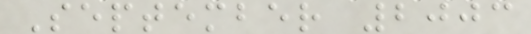September 2003
